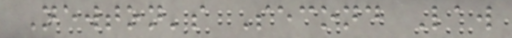Newton's Second Law
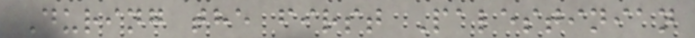During the first Palestinian
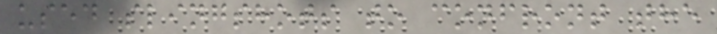used slingshots to confront the
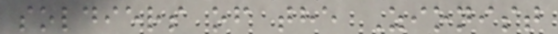soldiers of the Zionist
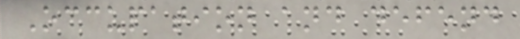Occupation and defend
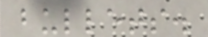bullets.
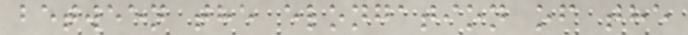between the elongation of the
